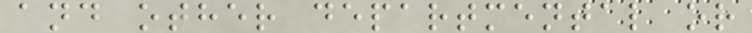and other departmental or
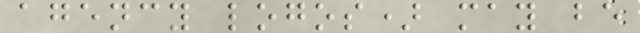agency logos) may be
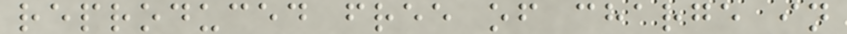reproduced free of charge in
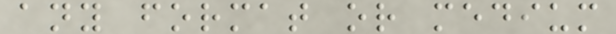any format or medium
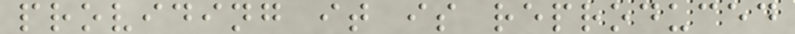providing it is reproduced
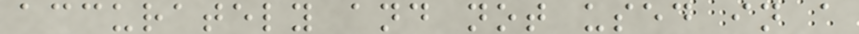accurately and not used in a
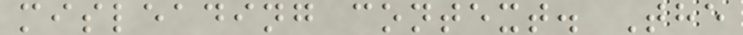misleading context. The
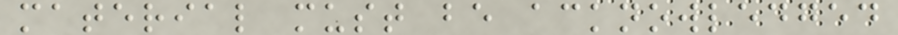material must be acknowledged
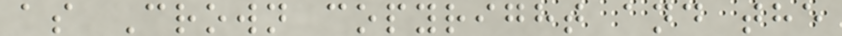as Crown copyright and the
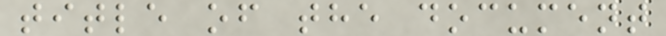title of the document
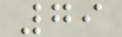79
